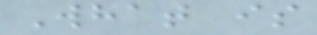What is
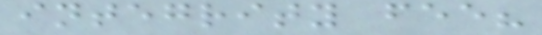integrity fee?
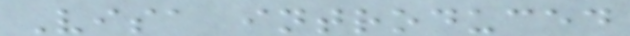Visa introduced
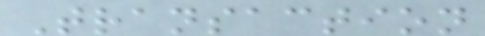Transaction
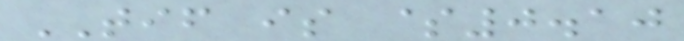TIF is $0.10
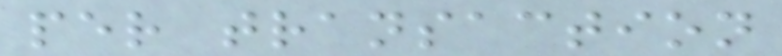per transaction
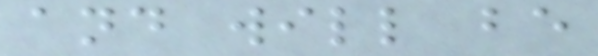and will be
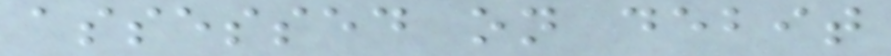assessed on debit
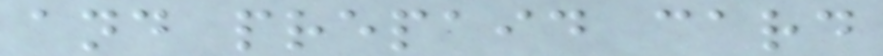and prepaid card
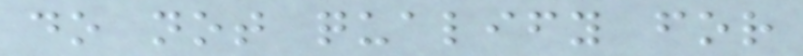do not qualify for
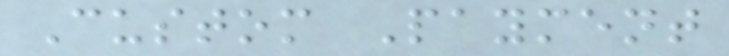Custom Payment
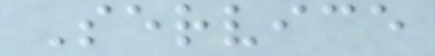Service
